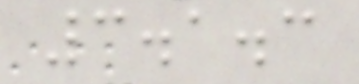3.1.3
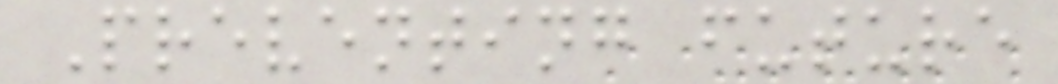Preventing future
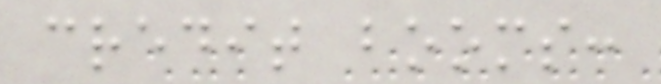credit booms:
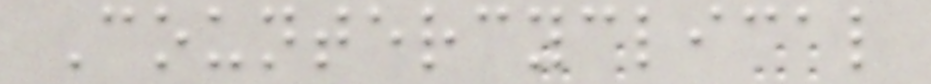Countercyclical
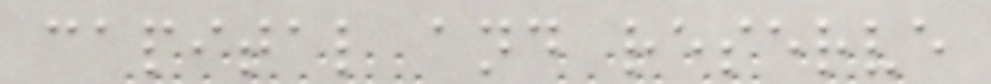capital and reserve
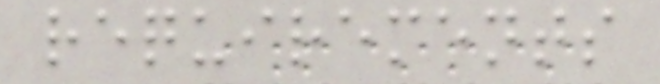requirements
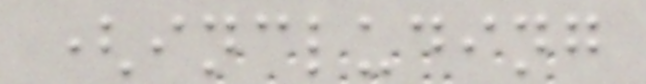(including
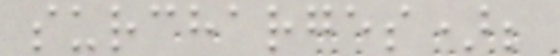surcharges);
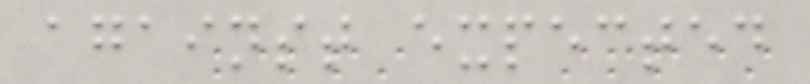against expected
